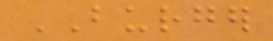BURGER
